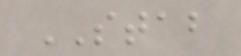STAB
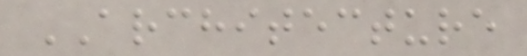ARCHITECTURE
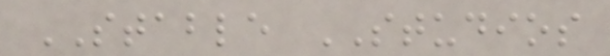STABLE STUDIOS
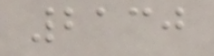2130
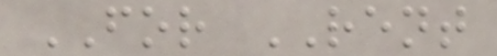FOR RENT
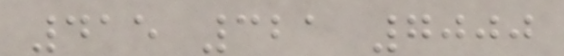415 321 7000
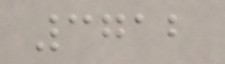3712
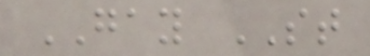GAY ST
